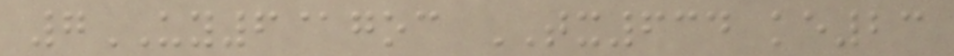7UY6@goc TX634 ke23
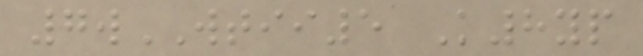7wWTII5 K8yp
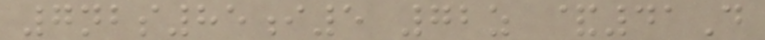7nbs85i5 72z &41D
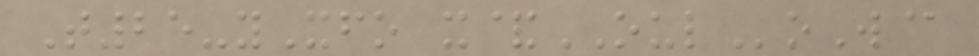T25-yXfo x&OULoW@
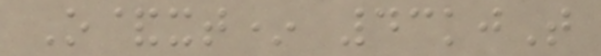O&xt* 43kjT
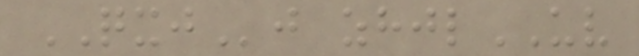QXJj zhjlUV
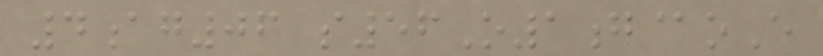4ag06 s56O1g@oE
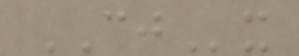CJx
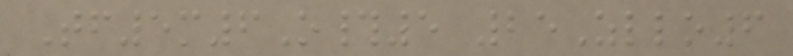Tf5m6O#5 25Zllo6
